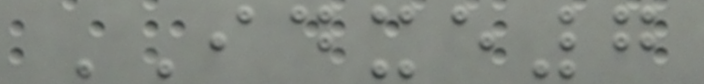IDXE7
